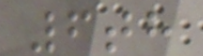6th
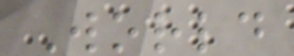World
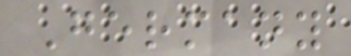Germany
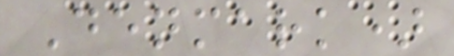Denmark)
